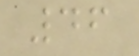46
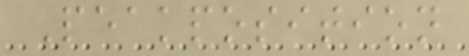Peakposition
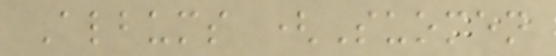Albums (Suomen
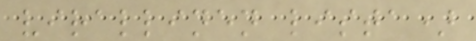virallinen lista)
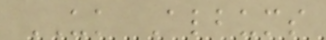UK Albums
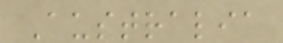Australia
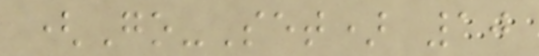(Go-Set) 10
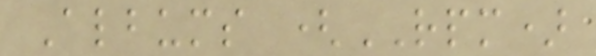Albums (RPM)
